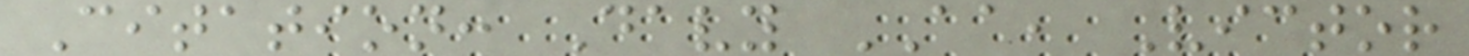Citation: Davy AA, Victor
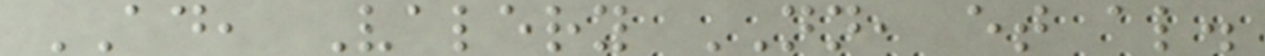AD, Valery NN, et al.
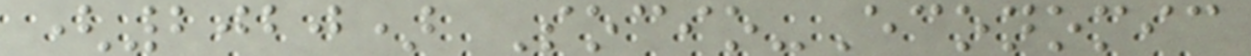(2020) Socio-Economic
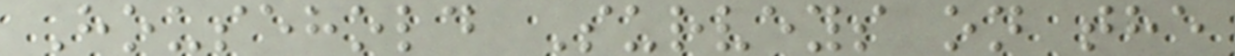Household Surveys on the
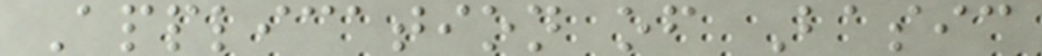Application of Basic
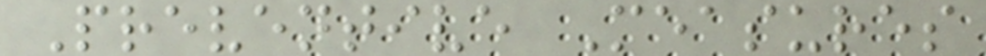Preventive Measures
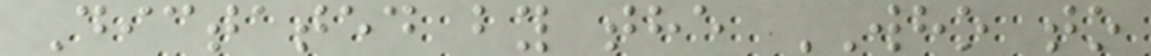Dictated by the WHO to
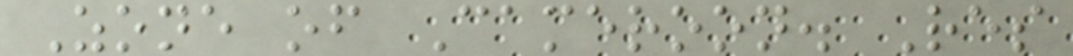Zone of Cameroon. Res
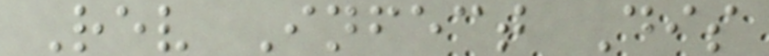Rev Infect Dis
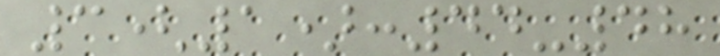3(1):44-48
